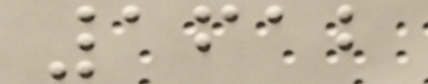1612
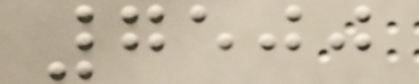7500
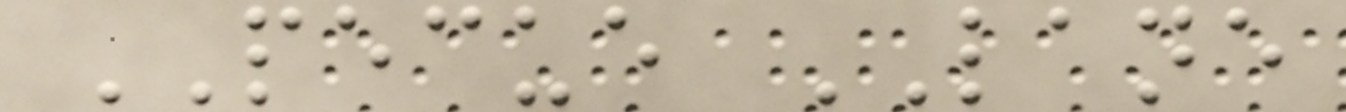PECUE LANE
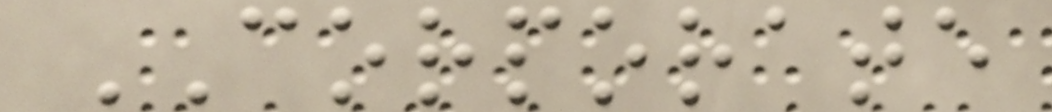CORPORATE
